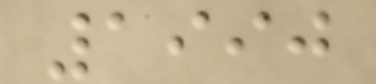1990
